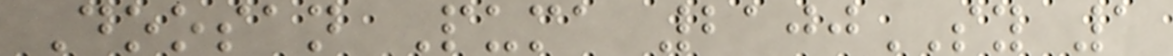Doosan Puma 2100SY 1
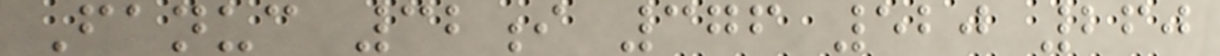Fanuc 32i 376 520 260
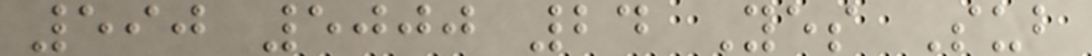590 5000 24 Yes Sub
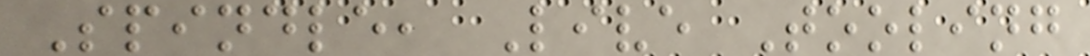Spindle, Live Tooling
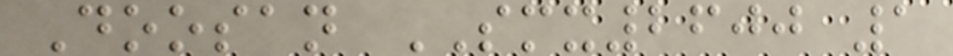Doosan SMX2600 1
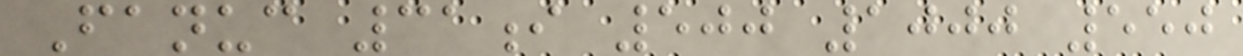Fanuc 31i 500 1000 550
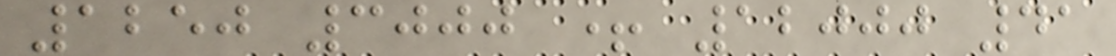1250 3000 + 12000 41
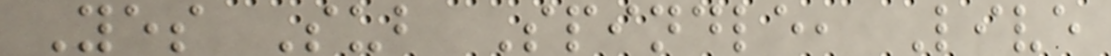Yes Sub Spindle, Live
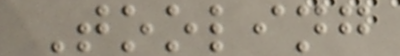Tooling
